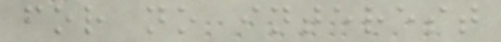for no interest
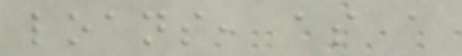loans, as a
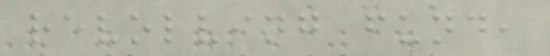revolving fund,
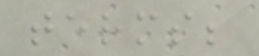terms;
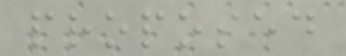proposed
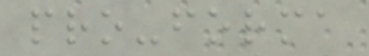pro-forma
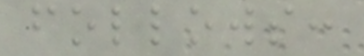follows:
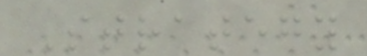Strategy
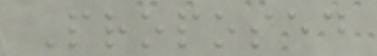Proposed
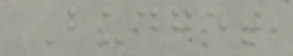Budget
